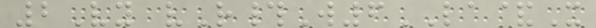2Vy vR#W6LA&X
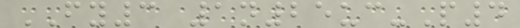FY3 1n25uc-P4
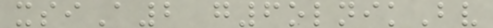xsiA2 g6olnikBv
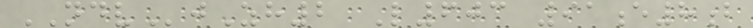NDVjZh2 L603 91e8b
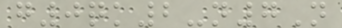g0qk2-n7N
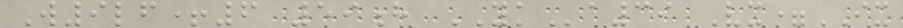W9lf+6 59h YKa39 Vx=IX
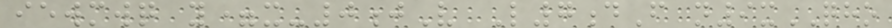iewmwq y=x-0jV L7dF n9xQHO
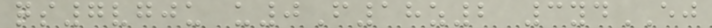qs7vgju u0F18z2 3ydEJ
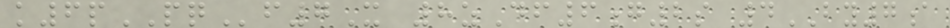k6pPQf7X 8zDf6g2s 4BY7a
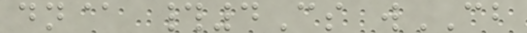dn@ #4Cs wCB
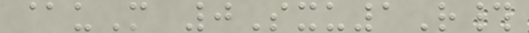@uM 0Sxu1R#
